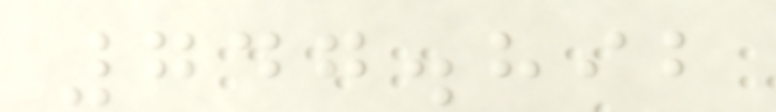747.892
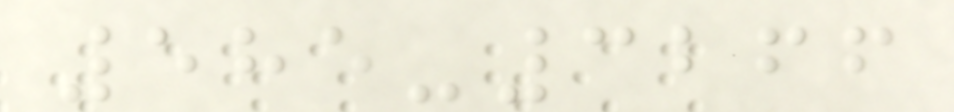585-3266
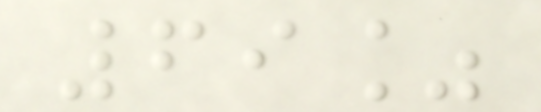69%
